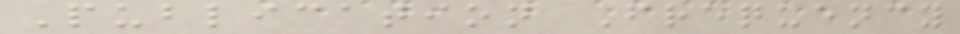Publication Frequency
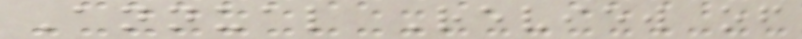Annual Review of
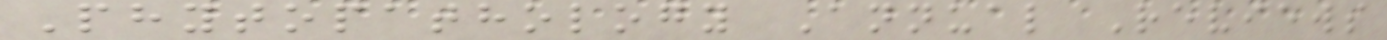Phytopathology Annual Reviews
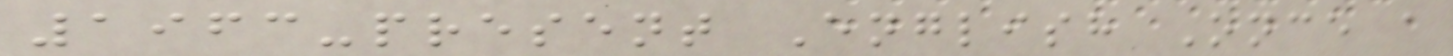1963-present English Once a
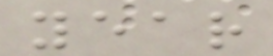year
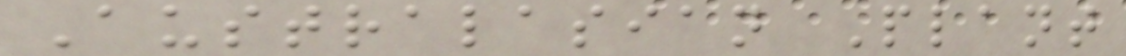Australasian Plant
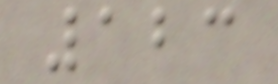123
